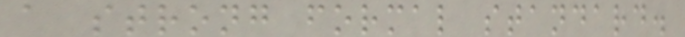a strong formal standard.
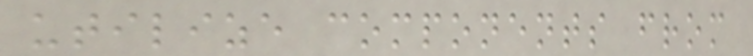utilize components from
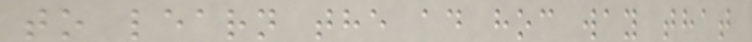to learn the ad hoc way that
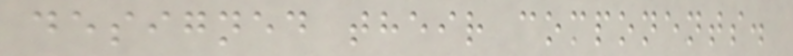designed their components.
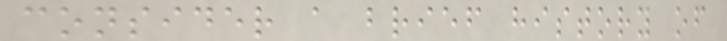consider a brief history of
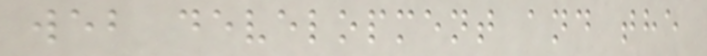web development and the
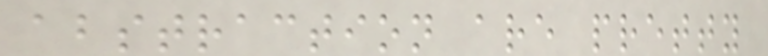abstraction are pretty
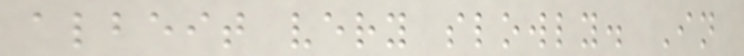albeit very slowly. In
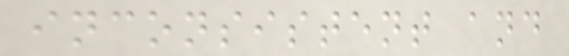inconsistent and
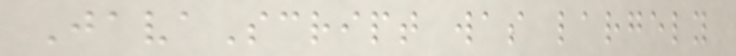JavaScript was largely
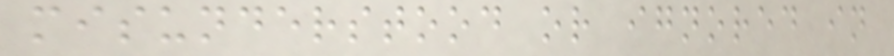misunderstood or ignored in
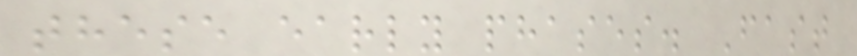these early phases. Fast
